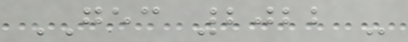GEC 2022 -
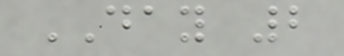DAY 2
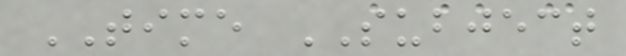TIME SUBJECT
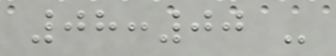08:00 -
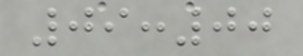09:00
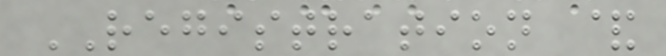REGISTRATION &
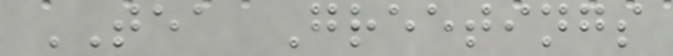TEA Greetings
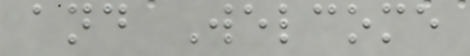and Welcome
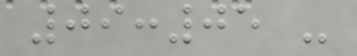09:05 -
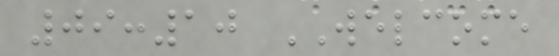09:10 WELCOME
